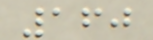160
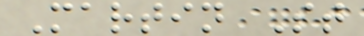Martin St
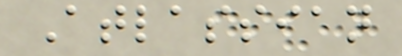Atlassian
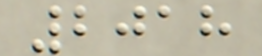2018
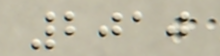2010
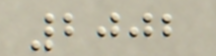2002
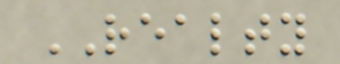REALTY
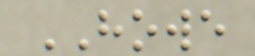HOWE
